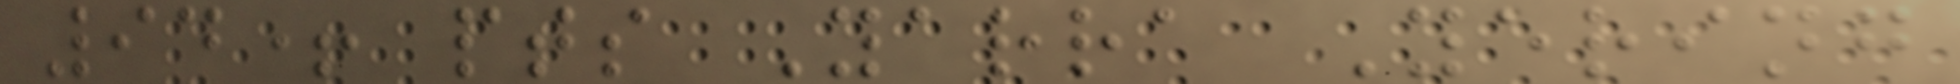94+ pts Yarra Yering
